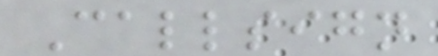Callsign
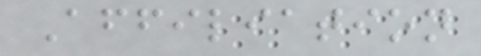Affiliation
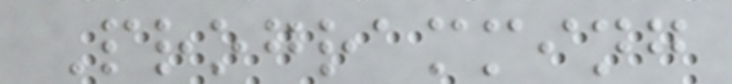Programming
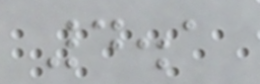4.1
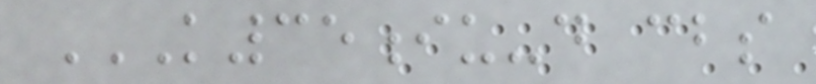K35IU-D CBS
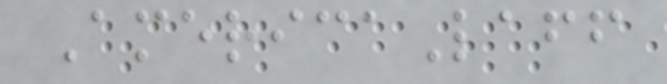AmericaLaff
